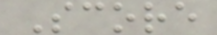Score
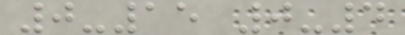0-15 0-4
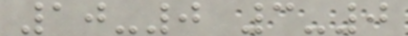10-0 3-0
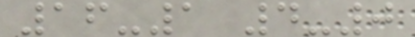16-1 4-0
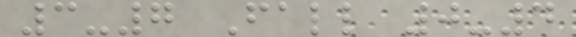3-7 Fall 0-4
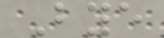Bye
